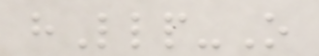hLlp-O
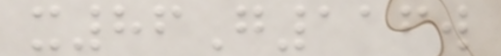x86G116w
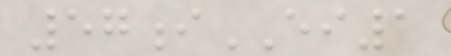57iEI1
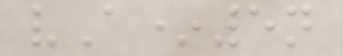vA*5n
